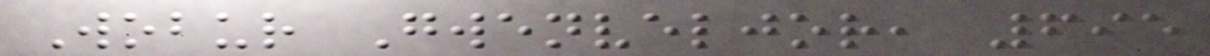Wobur Gwenveljor, 695
